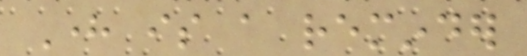Here is a reminder
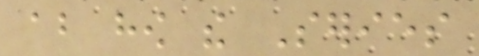about how the Series
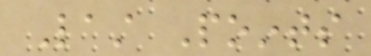Last Points
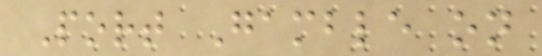Port Gamble on
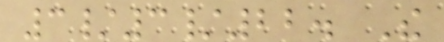3/3/22. The
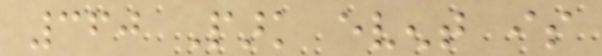360 Park event is
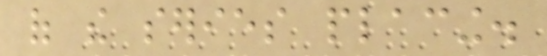of the series placing.
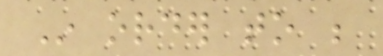In order to be
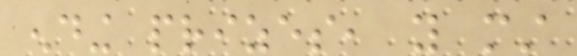ending prizes, you must
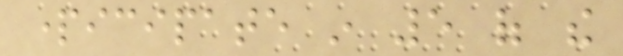participate in 5 of the
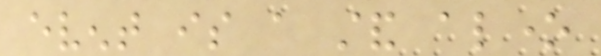event is a stand alone
